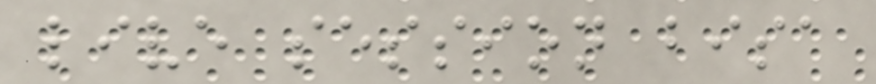live session bisa
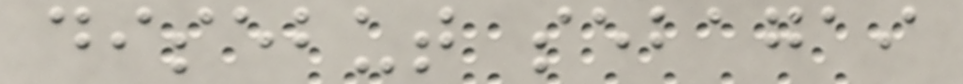disebut sebagai
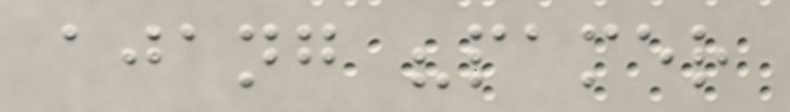ajang "pamer
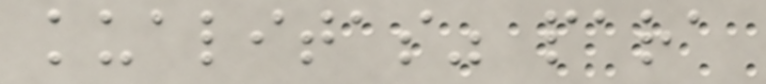kualitas" para
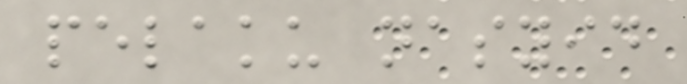pelaku nasyid
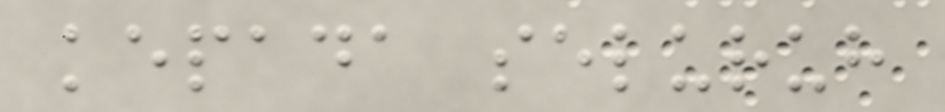kepada seluruh
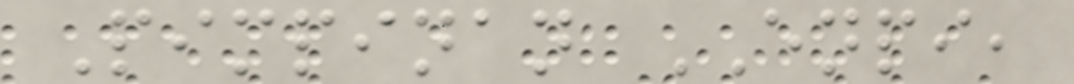Pimpinan ENPI,
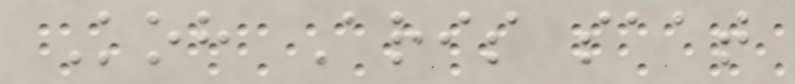Koh Aris saat
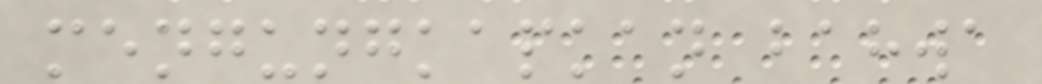mengungkapkan bahwa
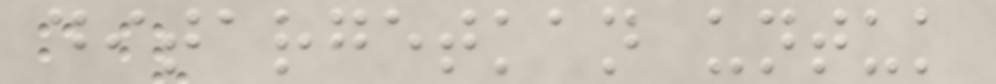ditargetkan untuk
